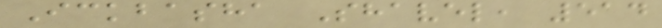Ickbasha Shavel, 514
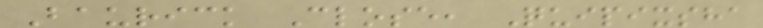Baurick Close, Quipixsha
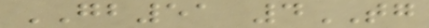GB51 4TG
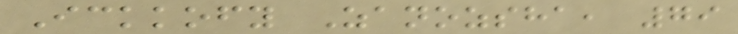Ickkofy Zanozsha, 79
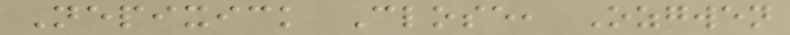Nepixick Close, Ozgwen
